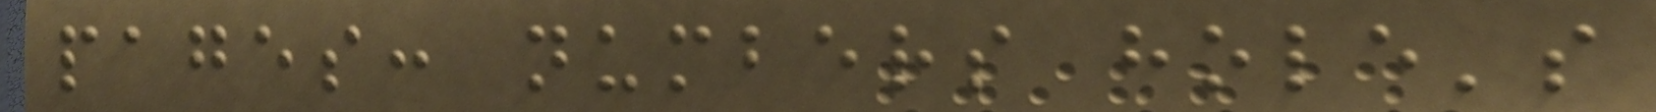pages: numbers hole's
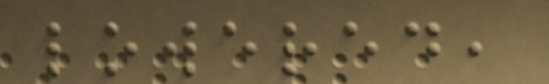lowered,
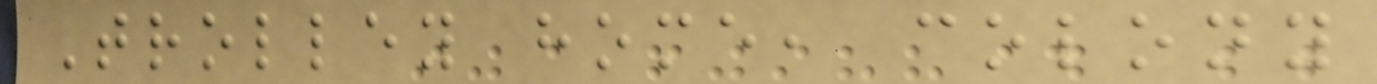Trolley home, colony
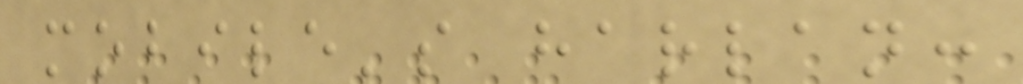mobile's harlan:
